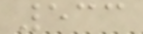533
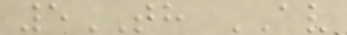5TH AV
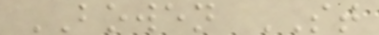BOWEN ST
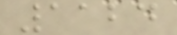1124
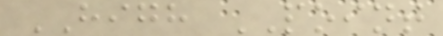HIGH POINT
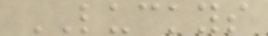LUCKYS
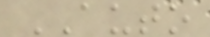AUTO
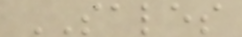SALES
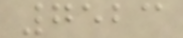7523
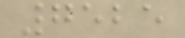7525
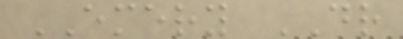EMERY DR
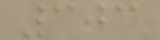303
